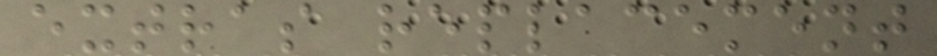extras replacement
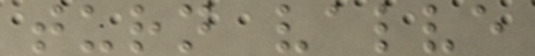turn valve
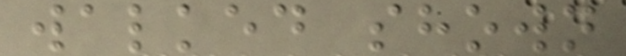walked shown
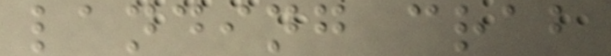landing crab
